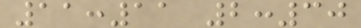11:11 2:30
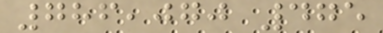786,070 475
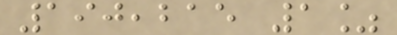190,215 1%
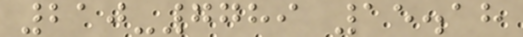210-7789 15.18
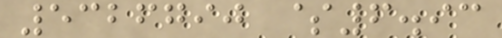5326790 $6.93
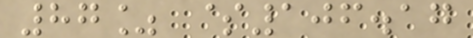87% $106.17
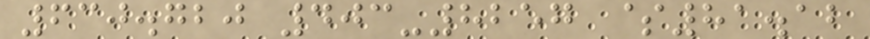630.720 403-8257 $81.12
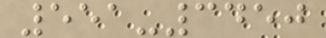551-3450
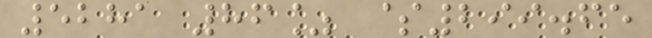5281 86% $299.65
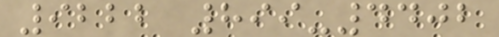9222 899-4402
